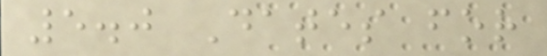5.0 Dates for
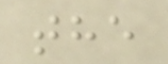the
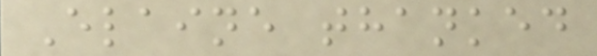Elaine thanked
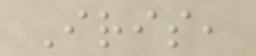Iris,
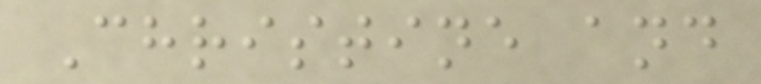Christine and
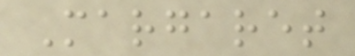Margaret
